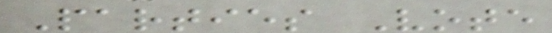Parties Vote
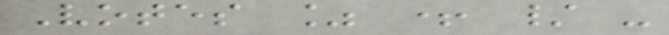Votes % + / -
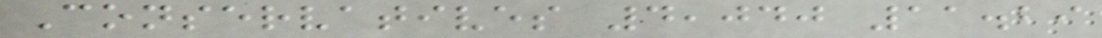Conservatives 4,040 11.29
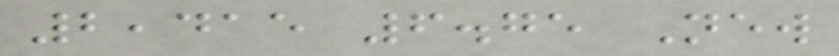2,415 6.75 New
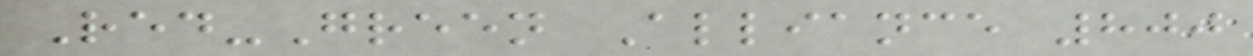Red-Green Alliance 800
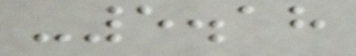-5.18
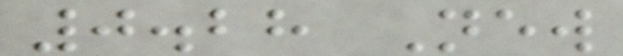0.28 New
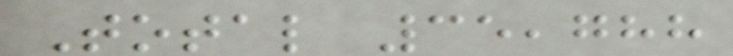Total 35,788
